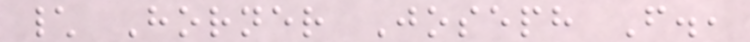\ Horner Joseph F.,
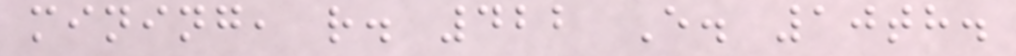mining, r. 422 E. 10th.
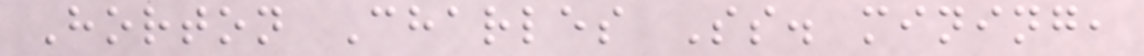Horton Charles Ss. mining,
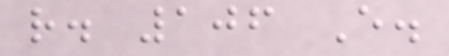r. 106 E.
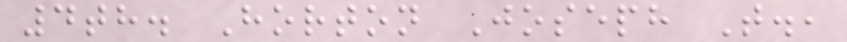4th. Horton Joseph T.,
